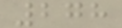278
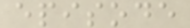episode
